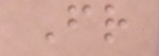Fr
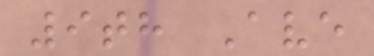9th Ave
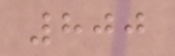800
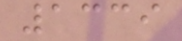1339
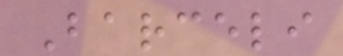Barceli
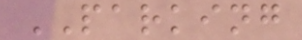PARKING
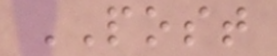POST
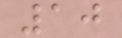10
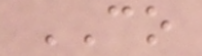CO
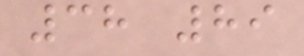38 89
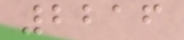2216
